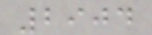2904
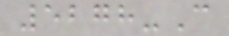5278-C
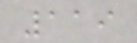119
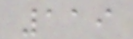119
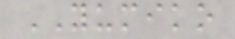YUMIKO
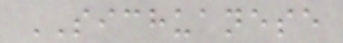SICHUANESE
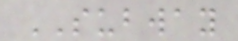SUBWAY
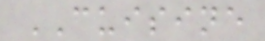CUISINE
